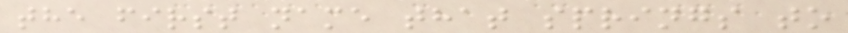the first name that springs to
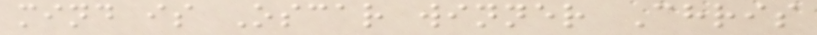mind is Oscar winner Chris
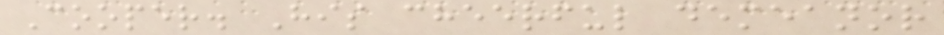Cooper. His cheerful demeanor
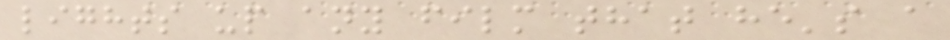lights up any film that he's a
